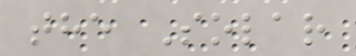the Solar
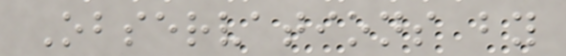Observations by
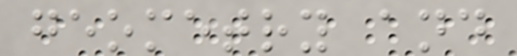geometry and
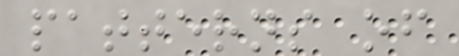patterns of
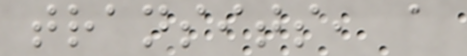transits, a
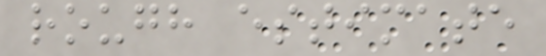rough estimate
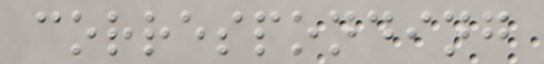corresponding
